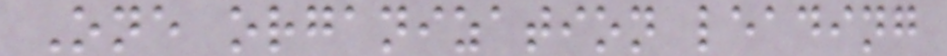One organization leading
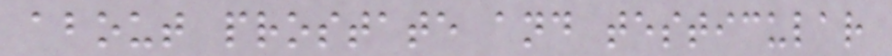about prostate and testicular
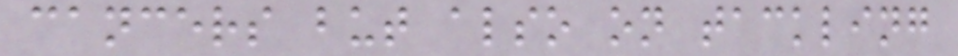cancers but also on tackling
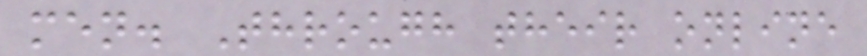men. Through their online
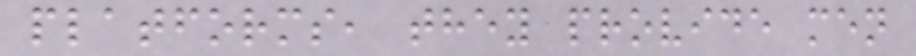platforms, they provide men
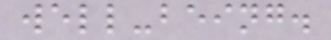well-being.
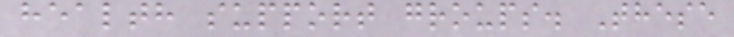health support groups. These
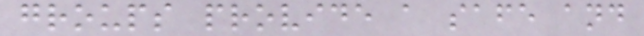groups provide a safe and
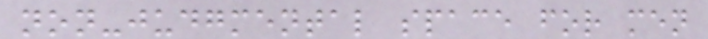non-judgmental space for men
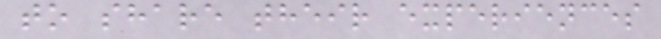to share their experiences
